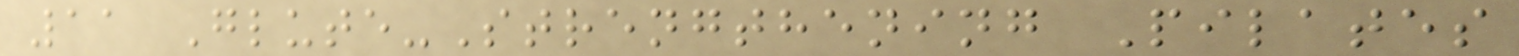11 Glute-Strengthening Pilates
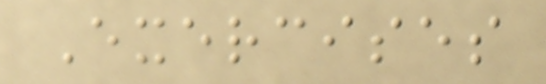Exercises
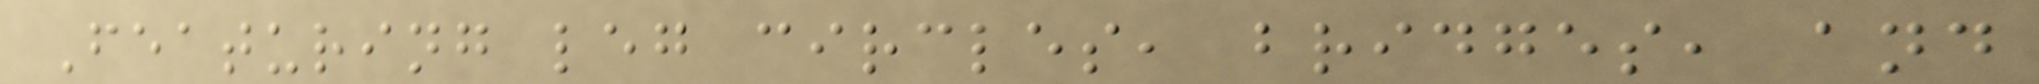Featuring leg circles, bridges, and
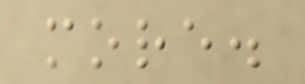more.
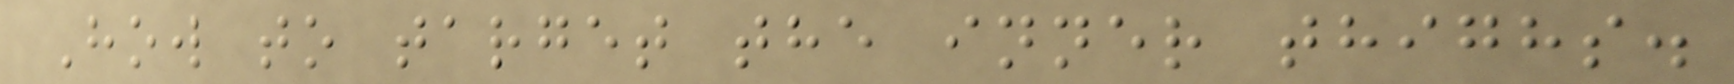How to target the inner thighs.
